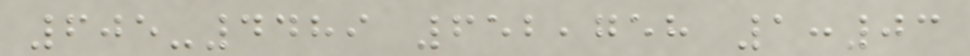605-4489 652,758 1:03
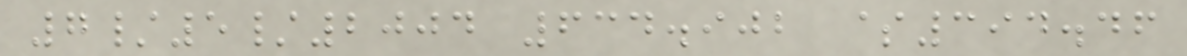7/5/2004 634.902 $394.46
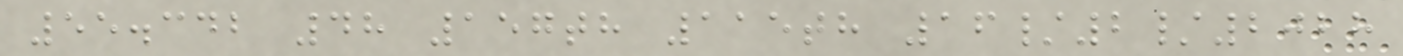55.342 48 157th 115th 16/2/2028
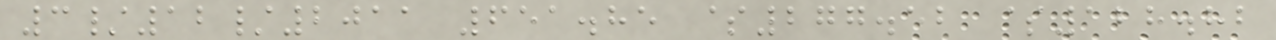3/12/2011 651.85 $277.52 $128.82
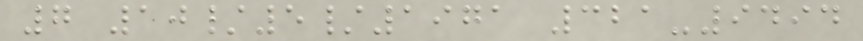7 10/5/1971 321-9494
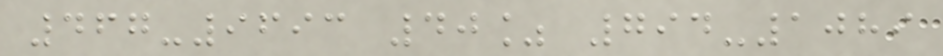467-9693 40% 794-1089
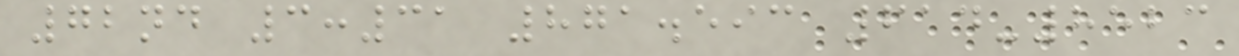72nd 3:31 871.593 614-8523
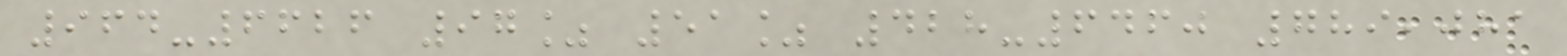964-6626 97% 51% 428-6460 789,081
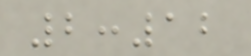2:12
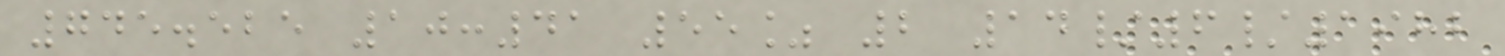745.525 10:41 55% 2 14/6/1982
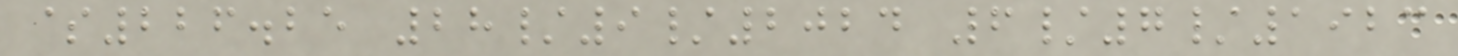$226.25 28/9/2024 6/7/1923
